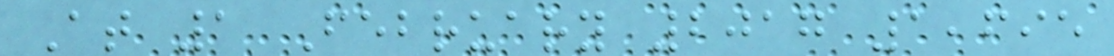At 1 February 2017 1,695
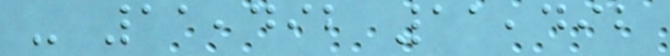- 11,492 11,492
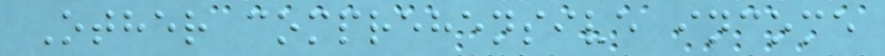Other comprehensive income
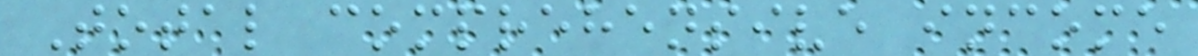Total comprehensive income
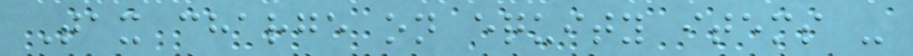Tax charge on equity items -
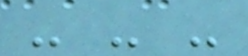- - -
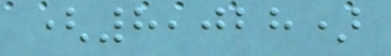(8,028)
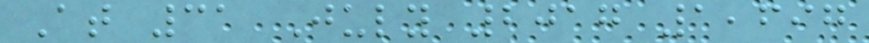At 31 July 2017 1,697
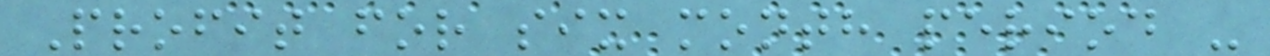Profit for six month period -
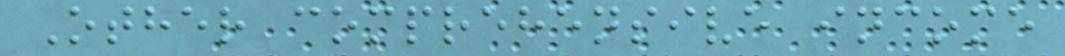Other comprehensive income
